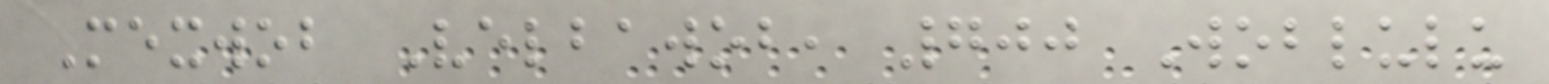Mexwob Velbawob, 700 Woblulu
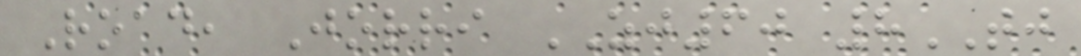Road, Jorri ZJ60 8TJ
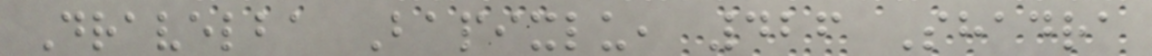Dravelba Bapixlu, 426 Shadra
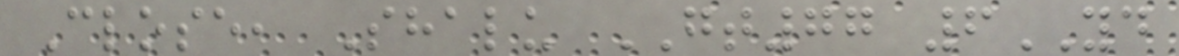Close, Shalu GT77 6YD
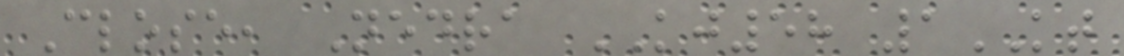Close, Nedra KJ58 1KT
